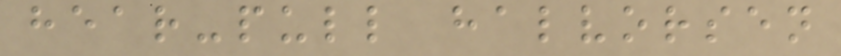hear-pull halvorsen
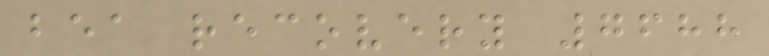bea recovery 7688
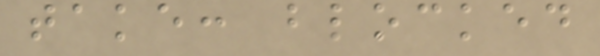take: blocked
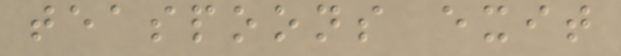teaspoons exit
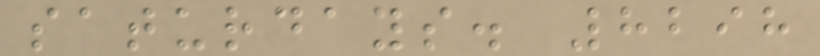saturdays. 8298
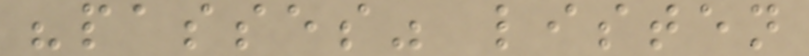"passes" listen
